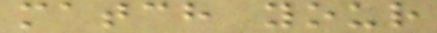match your
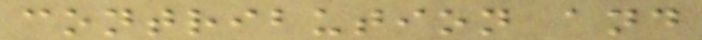contribution and
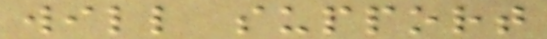will support
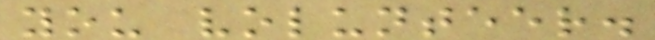you volunteer.
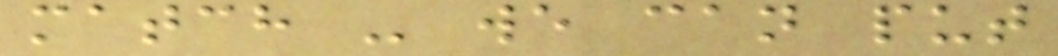match - we can put
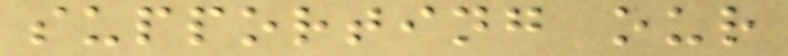supporting our
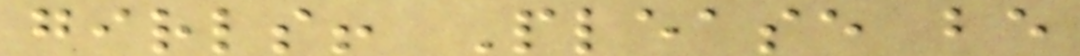girls! Please be
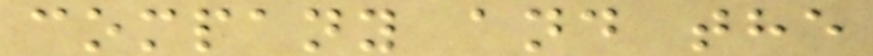company and the
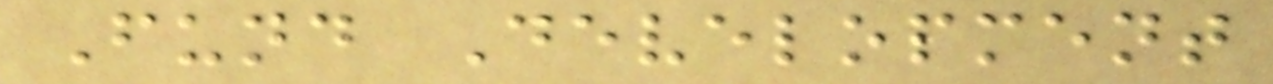Fund Development
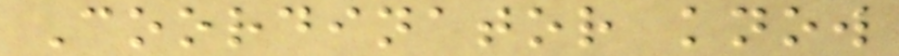Coordinator know
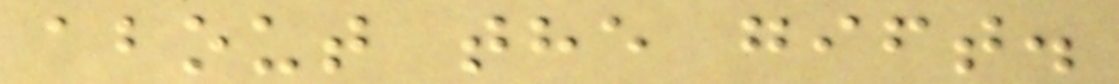about the gift.
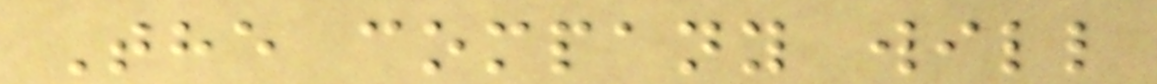The company will
